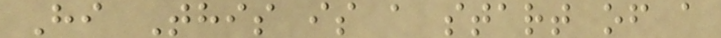Hi This is a start of a
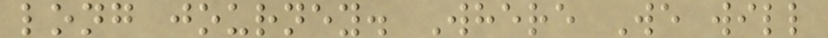long journey. Where We will
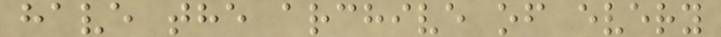have the archive of every
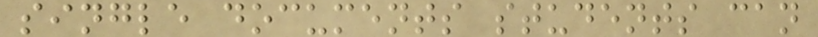single documents students can
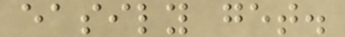easily get.
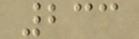233
